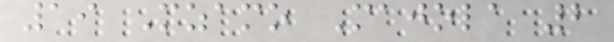19 Mzamo Majola 2
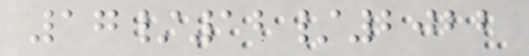17/12/2022
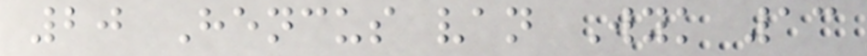20 Hencus van Wyk 13
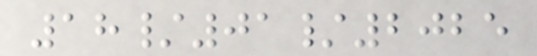18/01/2025
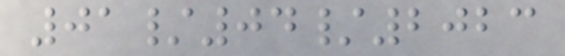01/04/2023
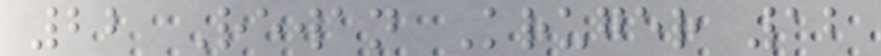22 Rewan Kruger 12
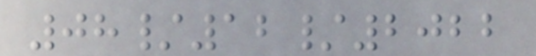08/12/2022
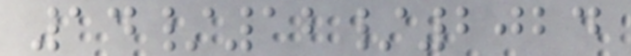14/12/2024
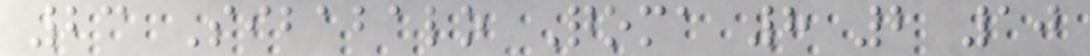23 Sibabalo Qoma 8 2 10
